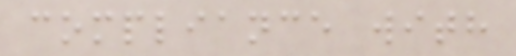compliance with
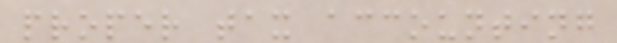proper tax accounting
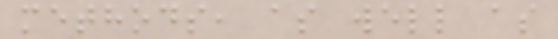methods, as well as
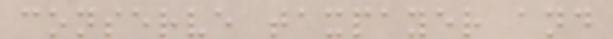conserve taxpayer and
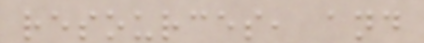resources, and
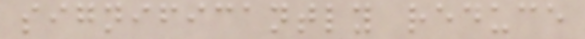significantly reduce
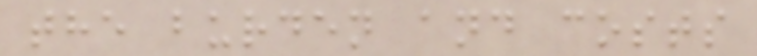the burden and costs
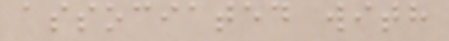associated with
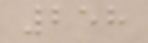258
